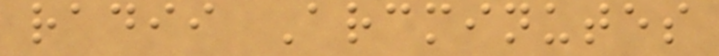radii Arcminutes
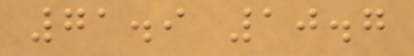71.9 10.7
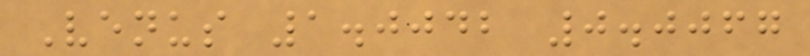Venus 1.0042 0.0067
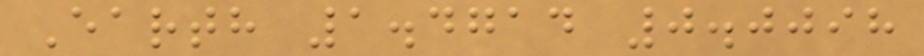Earth 1.4714 0.0098
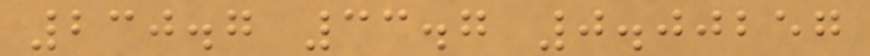230.7 33.7 0.00257
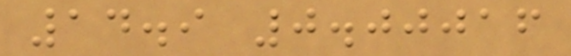14.9 0.00016
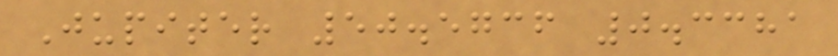Jupiter 50.5736 0.3381
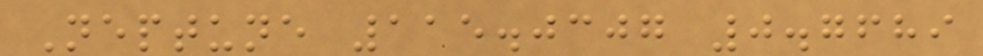Neptune 115.0307 0.7689
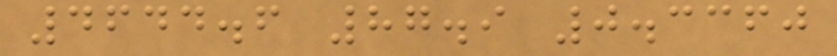4644.6 87.9 0.3360
